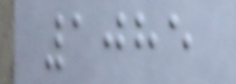1085
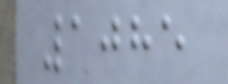1085
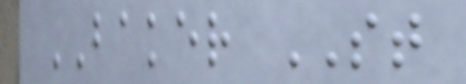BAKER ST
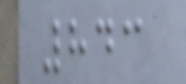843
